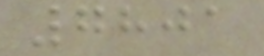7801
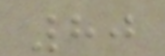80
